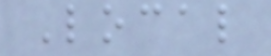Local
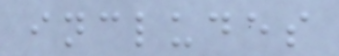includes
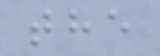the
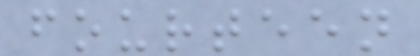fourteen
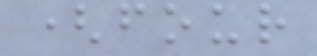(four
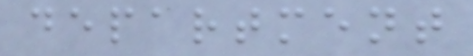department
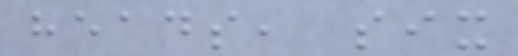heads, six
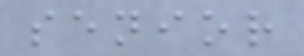senior
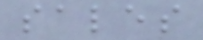sales
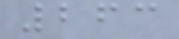263
